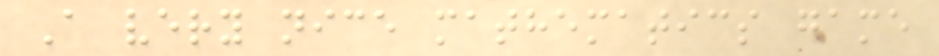A very nice mathematics game
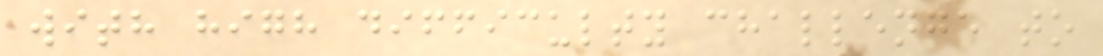with high difficulty challenge to
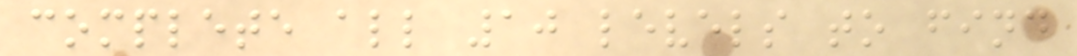complete all 10 levels to find
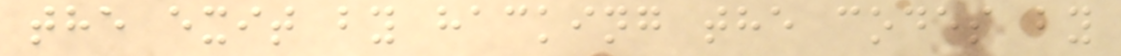the exit by hacking the codes by
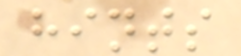hints
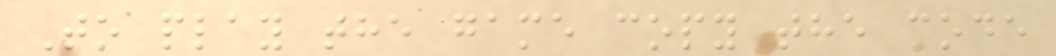To play the game copy the code
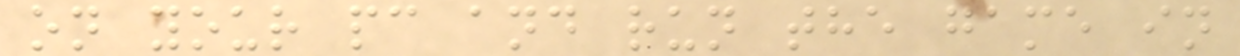on your pc and run the game in
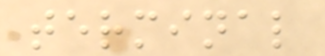terminal
